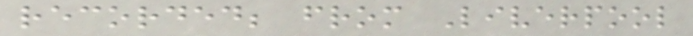recorded; from Liverpool
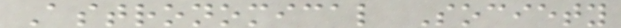Astronomical Society
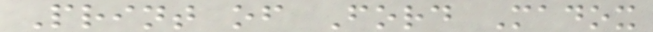Print of Ford Madox
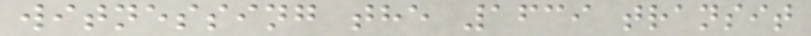witnessing the 1639 transit
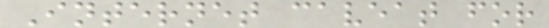Internet caveat for
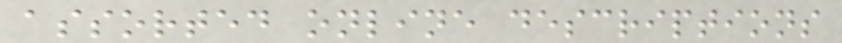assorted online descriptions
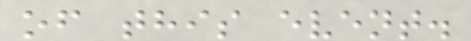of this event.
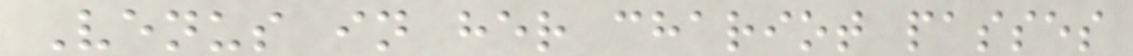Venus in her chariot passes
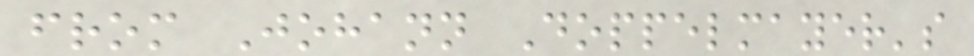from Johann Doppelmayer's
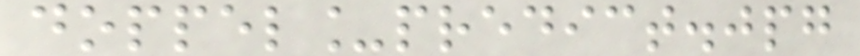doppel_predict.jpg
